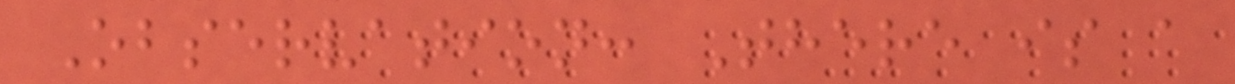Observation: There is a
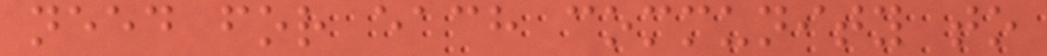need for each community to
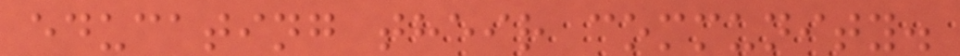educating their community.
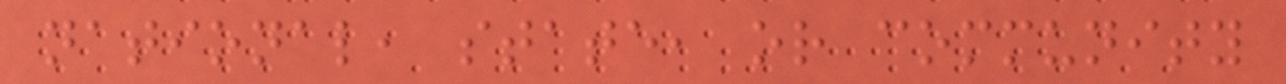national, state, or community
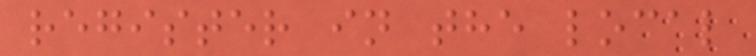register in the local
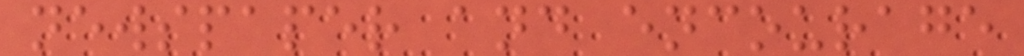newspaper and encourage
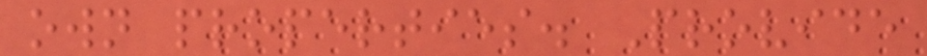own properties. Provide
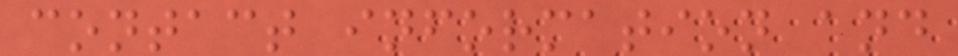contact information and
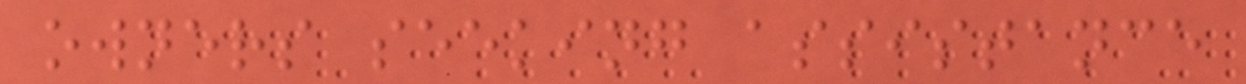owners seeking assistance
